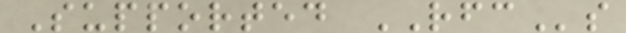Supported RFCs
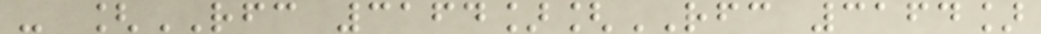- [RFC 3164][RFC 3164]
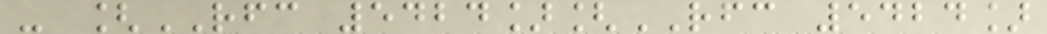- [RFC 5424][RFC 5424]
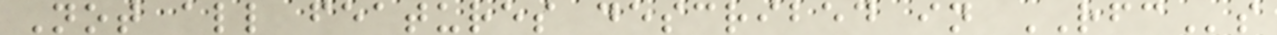Not all features described in RFCs
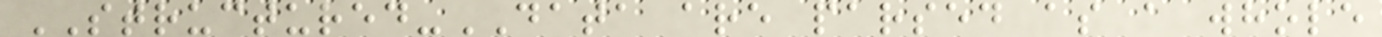STRUCTURED-DATA are parsed as a whole
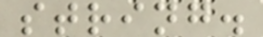string.
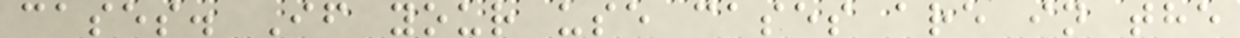cases. If your use cases are in the
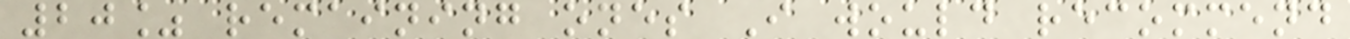20% remaining ones I would recommend
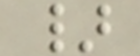}
